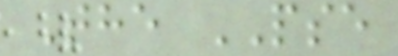The PSE
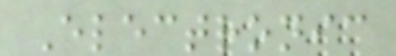Electronic
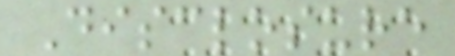Disclosure
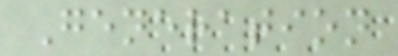Generation
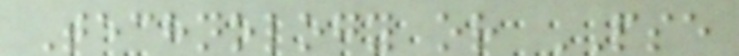Technology or PSE
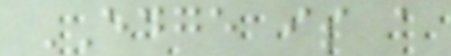EDGE is a
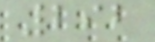292
